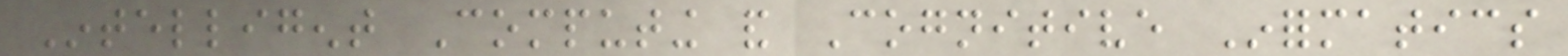Intelligent Computing and Cognitive Informatics
